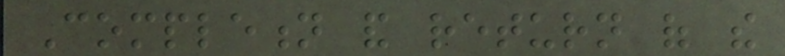Completion and return of the
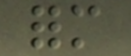form
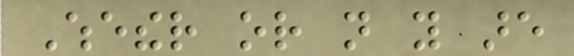Whether or not you are
